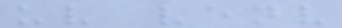uv venv
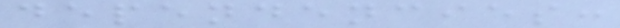dependencies:
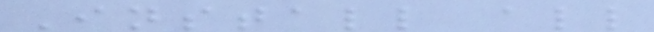Install all
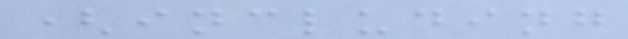(including
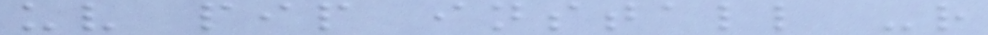uv pip install -r
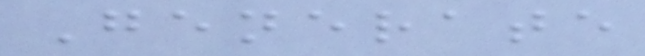Generate
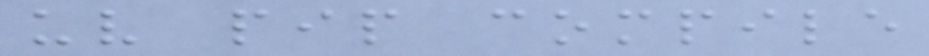uv pip compile
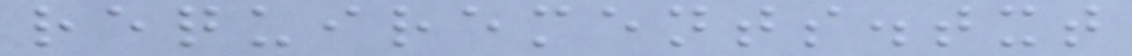requirements.txt
